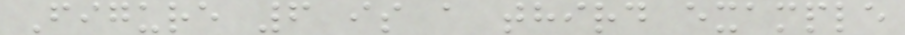Figure 6 is a third example
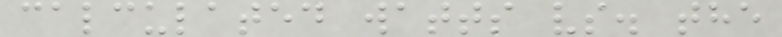calculated watts vs. the
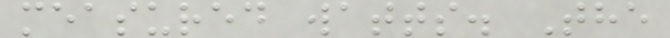measured watts. The
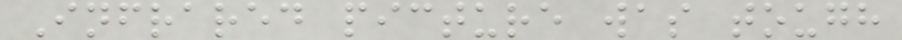Infrared picture was tough
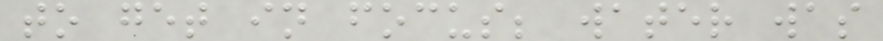to get in focus; water was
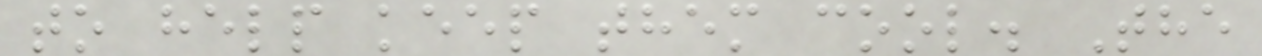to help keep them cool. The
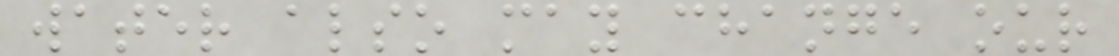water also may change our
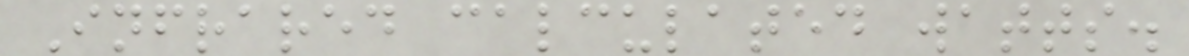Infrared calculated watts.
